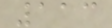113
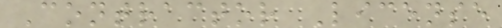Contractor License
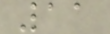11
